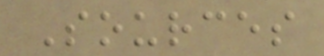Sources
